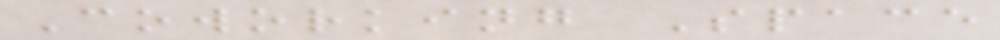Coworking Space
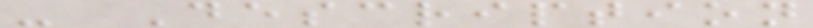- Description
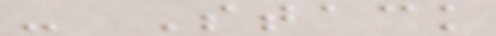- Stack
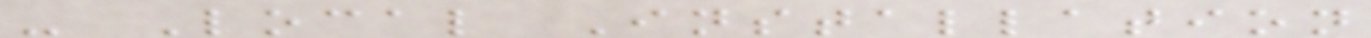- Local Installation
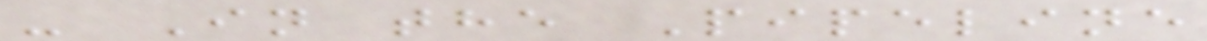- In the Pipeline
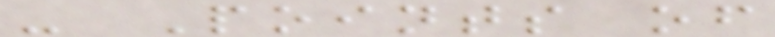- Points of
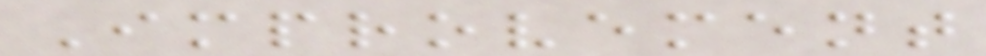Improvement
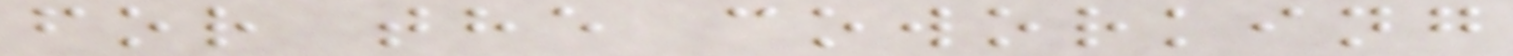for the coworking
